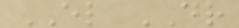EL DR
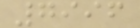7996
